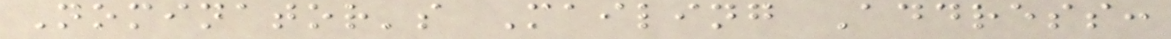Nominator's Mailing Address:
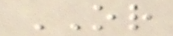OR
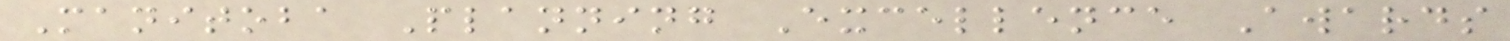Manitoba Planning Excellence Awards
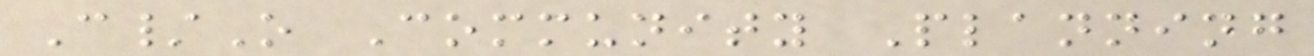C/O Community Planning
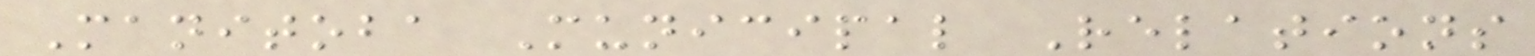Manitoba Municipal Relations
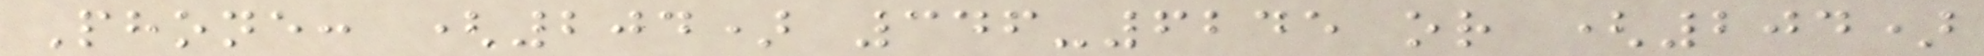Phone: (204) 346-6245 or (204)
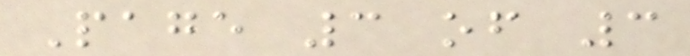Page 3 of 3
